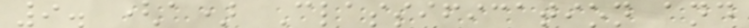9. (a) Classification and
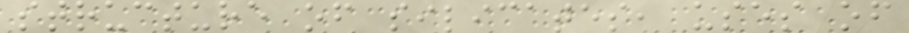structure of silicates, uses of
